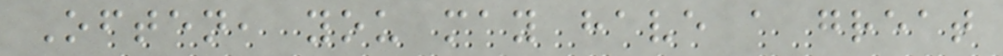Often, you may have a great
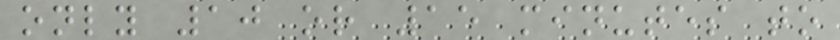only 10 or 15 minutes to
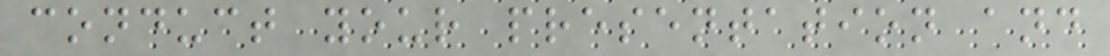conduct your presentation and
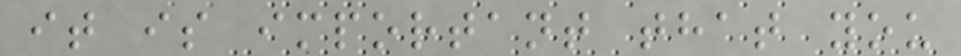it is important that you
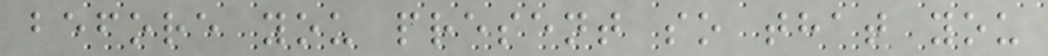before you present so that you
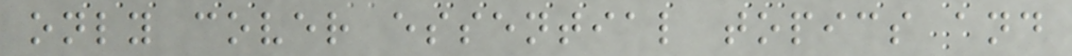only cover essential topics and
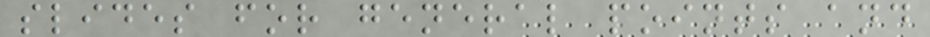slides for general points and
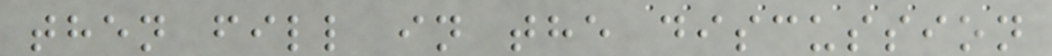then fill in the discussion
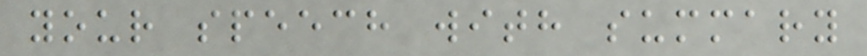your speech with summary
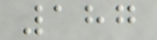187
